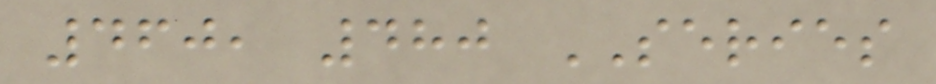460, 480 SERIES
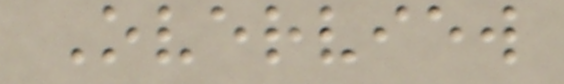Overview
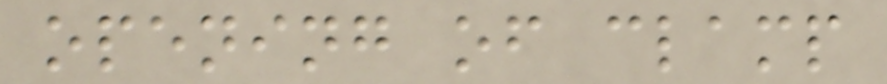opening of clamp
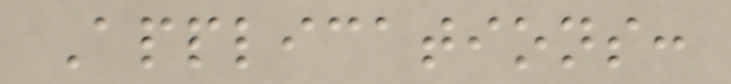Applications:
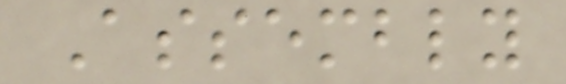Assembly
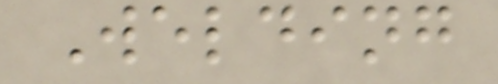Welding
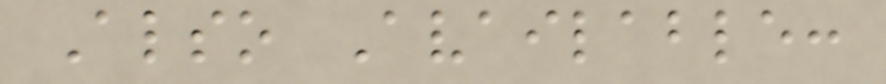Also Available:
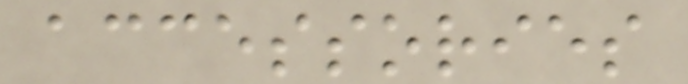accessories
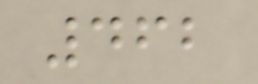462
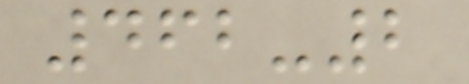462-2
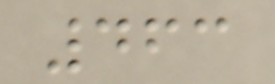463
